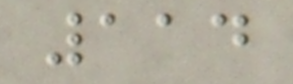114
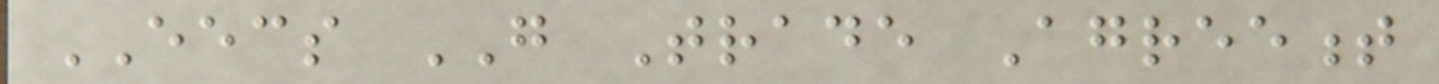EECS GO Trade Agreement
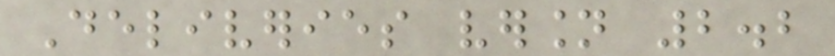Deliveries version 2.2
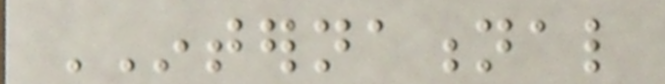INTERNATIONAL
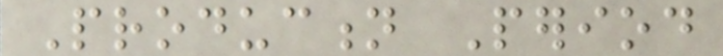Production Period
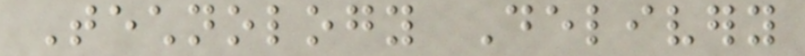Technology Delivery
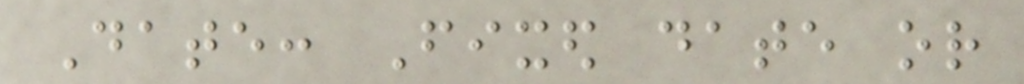Date: Fixed date or
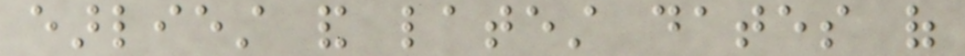earliest and latest dates of
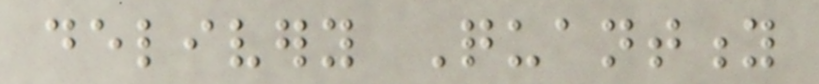delivery Quantity
